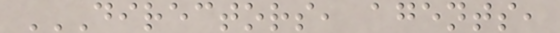DIRECTORS, AGENTS,
